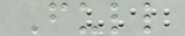Full
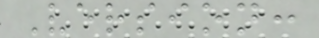Version:
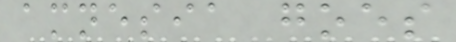amnesia goes
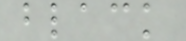black
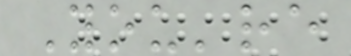You're
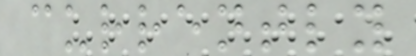currently
